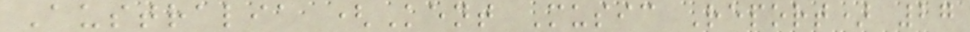Australia (Kent Music Report) 27
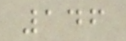146
